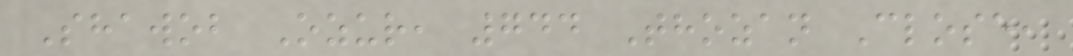Shawob Ozur, 744 Thozan Close,
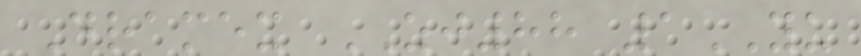Dramex ZJ88 1YU
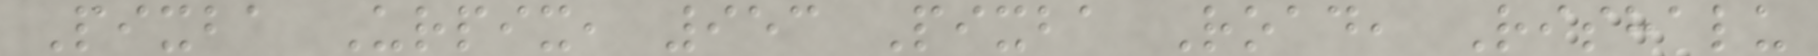Pixba Urpix, 953 Pixba Road, Rishalu
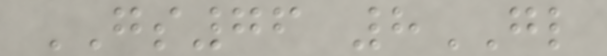GS76 8GL
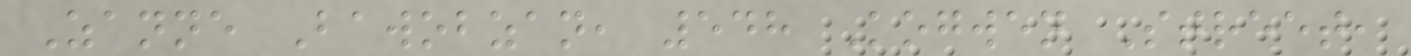Zanne Bawobzan, 548 Kogwen Street,
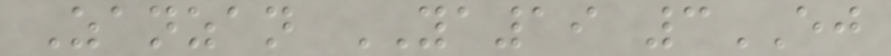Zanzan YA19 3EJ
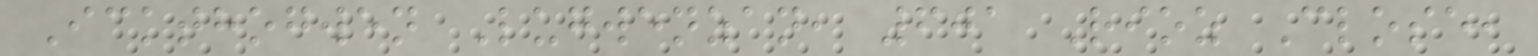Ickthogwen Lugwenzan, 601 Rioz Close,
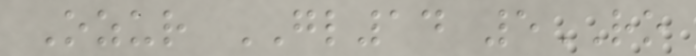Ozur GL14 5RO
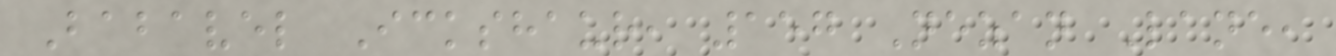Babavel Ickshaur, 157 Nezan Lane,
